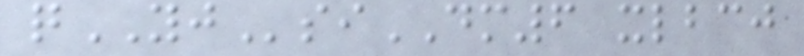qYJsiDM6 xlbcj
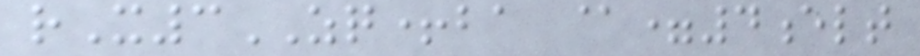rX3ZQ+ba @=4elt
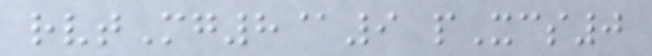rvtMg8@9 pXcs0
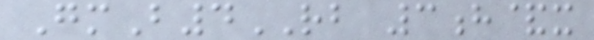GmB4RB 3h&x
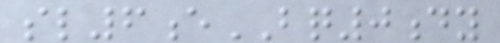sl6eBQ0dy
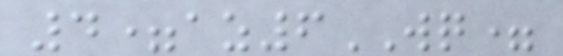4=az6WQ=
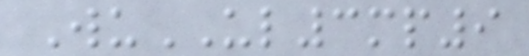WuUL3mp9
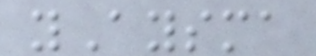yAysma
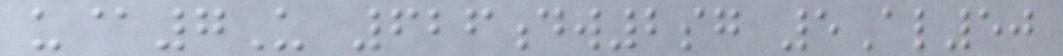u@7U 626dw2sg 5Al50
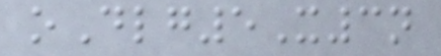oDlg5X3n
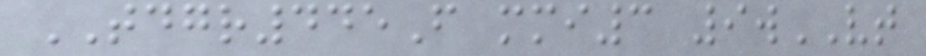TDGR445F mmi3 9wVT
